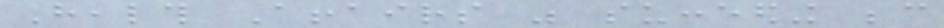Health Affairs was succeeding because
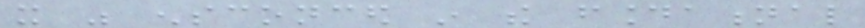it was ensconced in the foundational
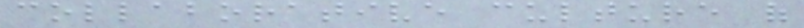collaborative culture of
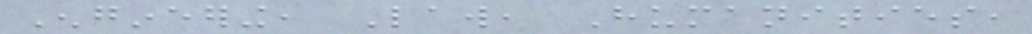Engineering, Law, Humanities,
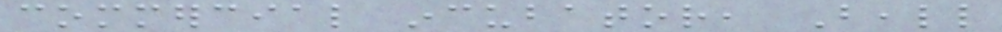commercial incubator, Beall
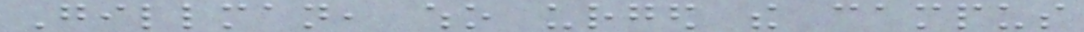Gillman, who urged the campus
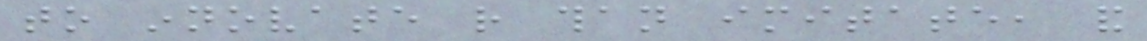to innovate rather than imitate, and
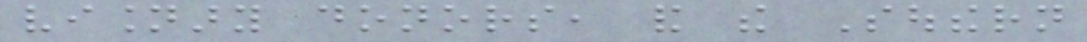visionary donors, and the Southern
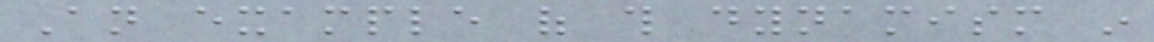An example of this dynamism in
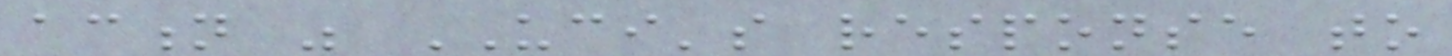action was UCI's response to
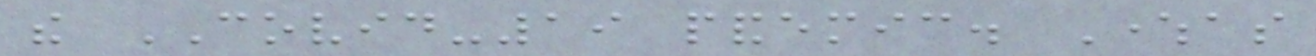the COVID-19 pandemic. Whereas
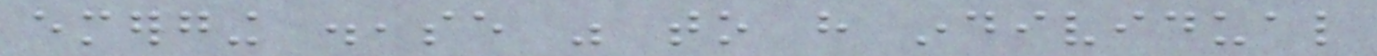emerging disease was to have individual
